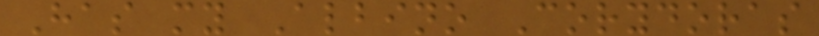Has my Albino Corydoras
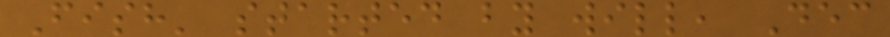Fish' started by will, Dec
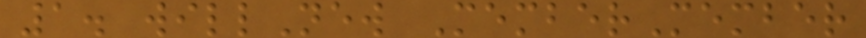1. willNew MemberMember
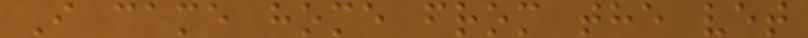I came home from the vet
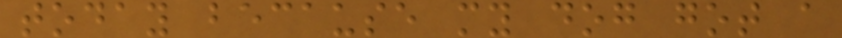today because my dog got a
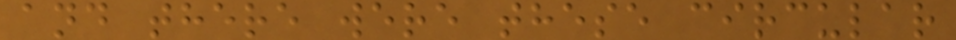and there were these circular
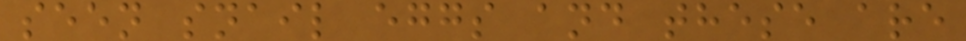seen snail eggs and these are
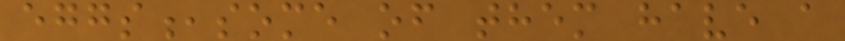eggs,some of them have a
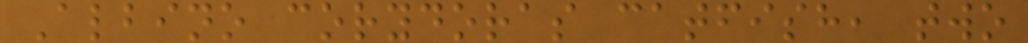Albino corydoras catfish, two
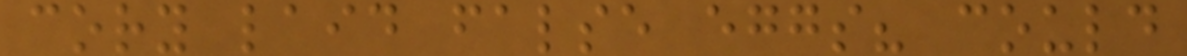cory laid false eggs? could
